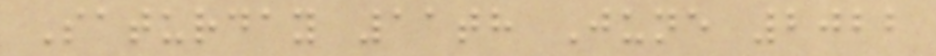Saturday 11th June 2022
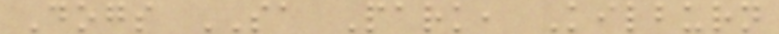Dogs SA Park, Kilburn
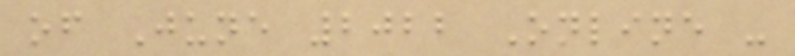of June 2022 Online -
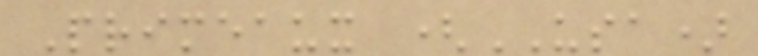Primeaux (USA)
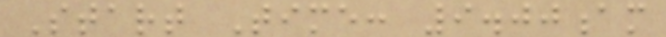Start Time: 9.00am
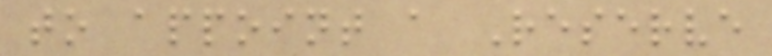to appoint a Reserve
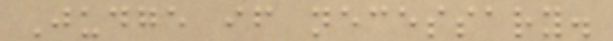Judge if necessary.
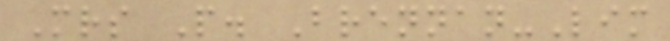Mrs P. Brennan-Lim
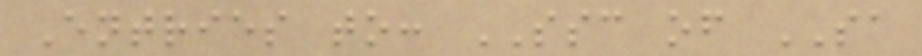Entries to: SSC of SA
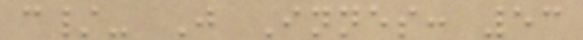c/- J Innes: 53
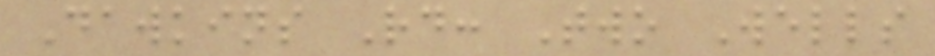Dawkins Rd: Two Wells
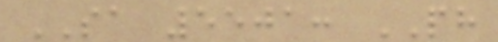SA 5501: PH
